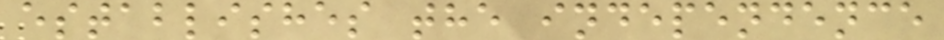establishes the independence
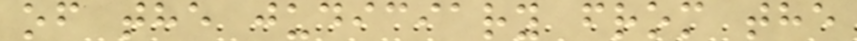of the judiciary from the
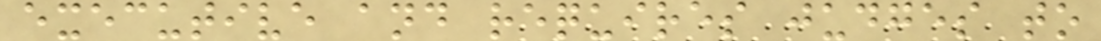executive and requires judges to
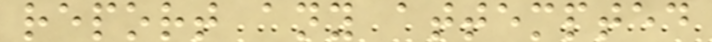report any attempted
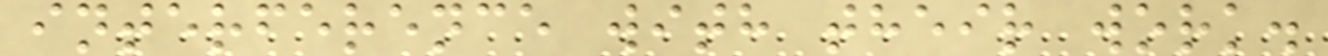interference with their work.
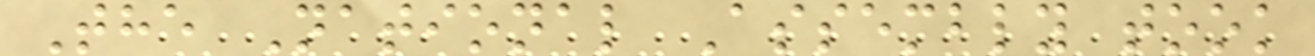The National Assembly took
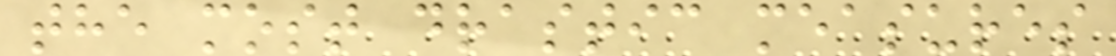the most drastic measures
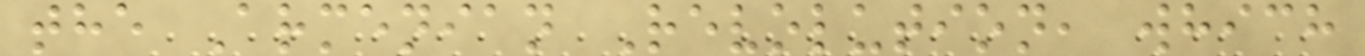the Armenian Revolution, which
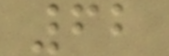62
